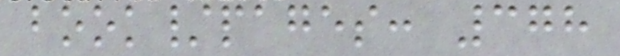book/pages: 378
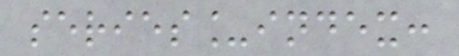series_index:
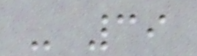- 39
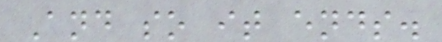And so it ends.
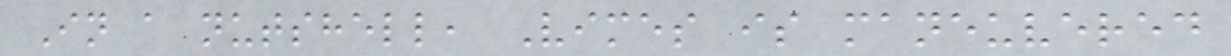In a nutshell, Vimes is maneuvered
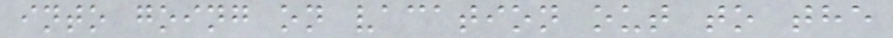into going on vacation out to the
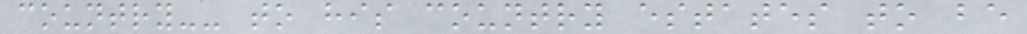country-- to his country estates to be
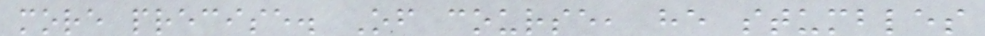more precise. Of course, he stumbles
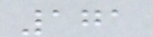171
